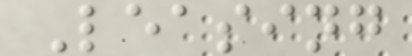Leasing
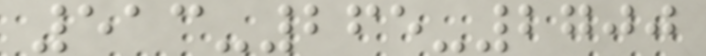513-265-2700
